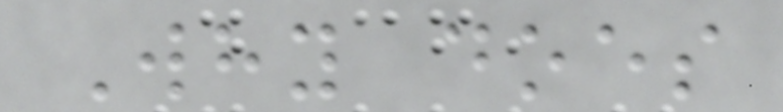Why does
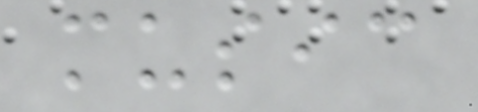music
